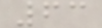63
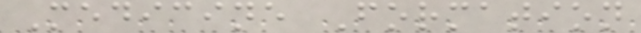Medicine Formation
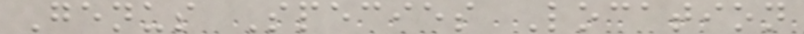Genus Species Location
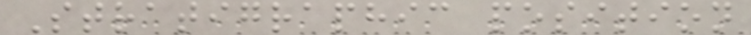Stratigraphic position
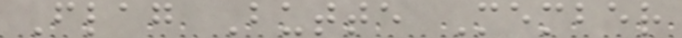Flag Butte Member
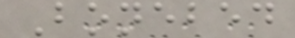Bonebed
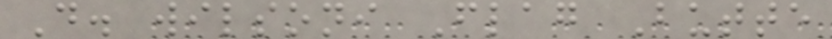D. wilsoni Flag Butte
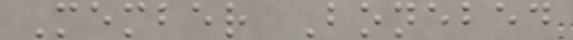Member Bonebed
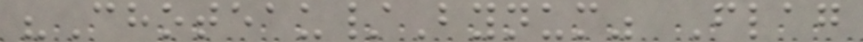"Choteau/Bynum" Flag
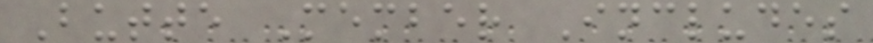Butte Member Includes
